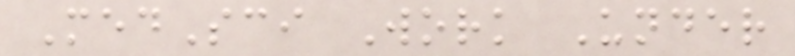MedSci Work Under
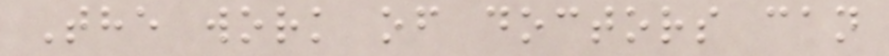The work of doctors can
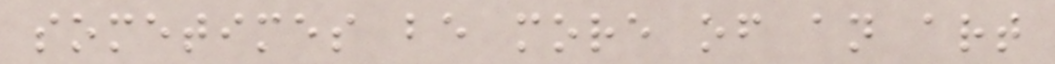sometimes be more of an art
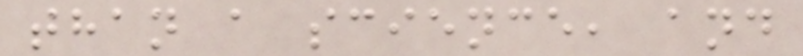than a science, and
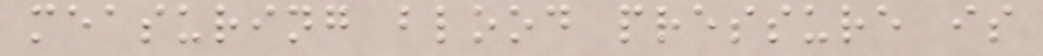measuring blood pressure is
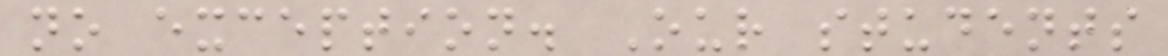no exception. Our students
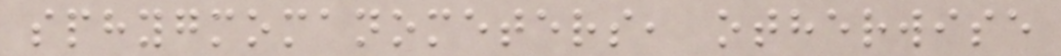sphygmomanometers, otherwise
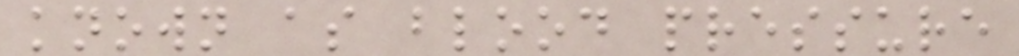known as blood pressure
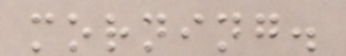morning.
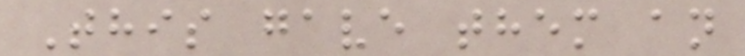This gave them an
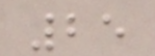25
